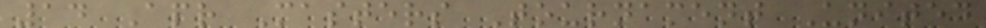14 Apr Masters Tournament United
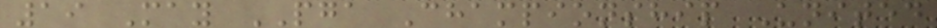19 May PGA Championship United
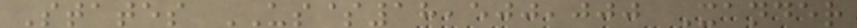States US$18,500,000 Xander
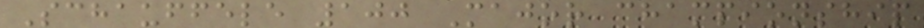Schauffele 100 Major championship
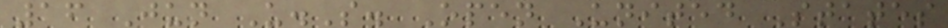16 Jun U.S. Open United States
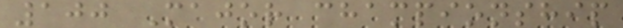100 Major championship
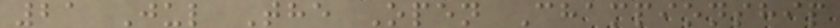21 Jul The Open Championship
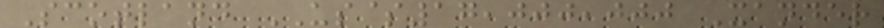Scotland US$17,000,000 Xander
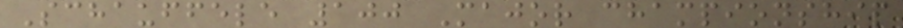Schauffele 100 Major championship
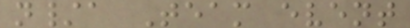n/a Team event
